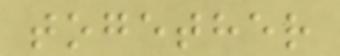together
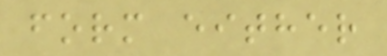form either
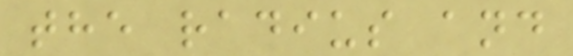the radius and
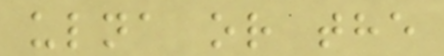ulna or the
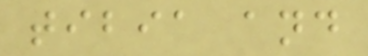tibia and
